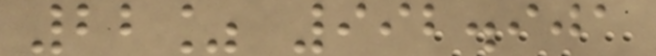22% 992.901
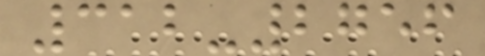312-2756
